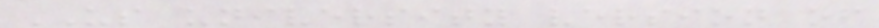US university version of
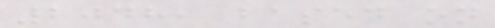2048, based on
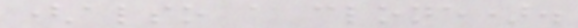(also a clone).
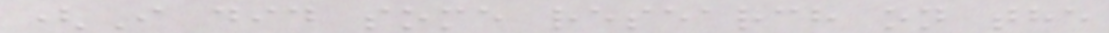(I did some research on the
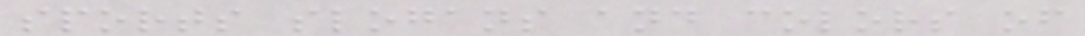sports slogans and colors of
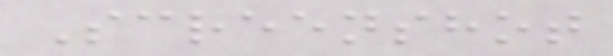Screenshot
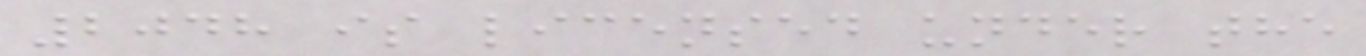2048 is licensed under the
